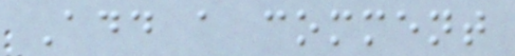Add a comment
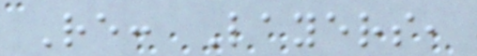Re: Layers,
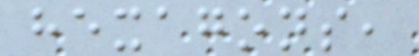hexagons,
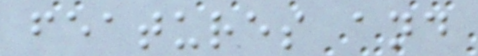features and
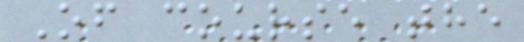Of course the
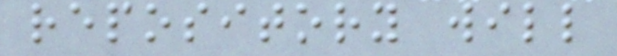repository will
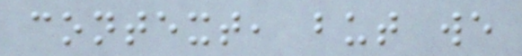context, but we
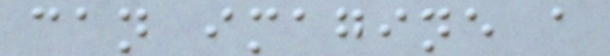can imagine a
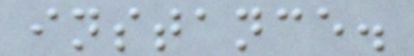instance.
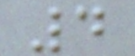4
